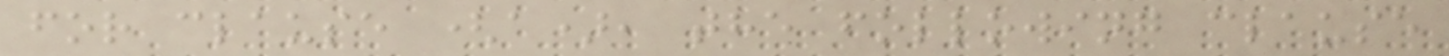for clause (a), the following clause
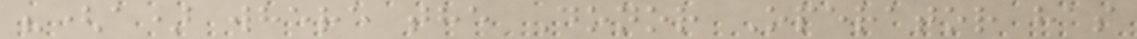"(a) where the Donor Operator has
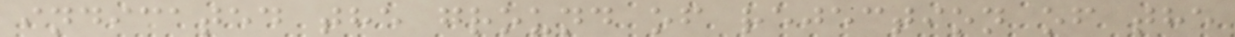indicated the ground of rejection of the
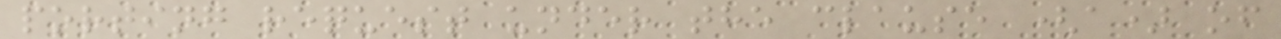porting request under the clause (a) of
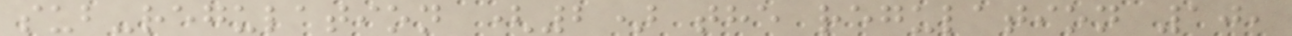sub-regulation (2) the regulation 10,
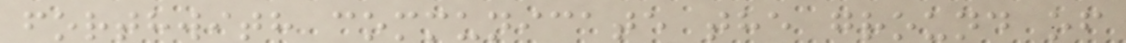forthwith communicate the ground of
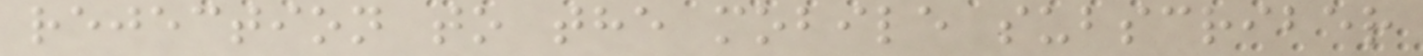rejection to the mobile subscriber
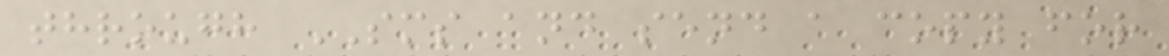through SMS and send a copy for
